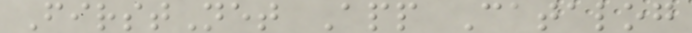FirstNet App Catalog
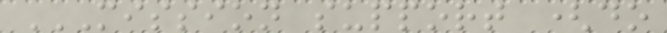MISSION SUPPORT (DO
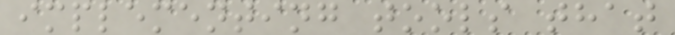implementing tools that
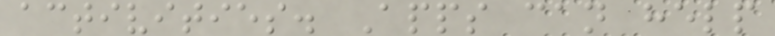activities. Apps can help
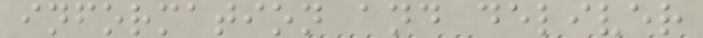information and deliver
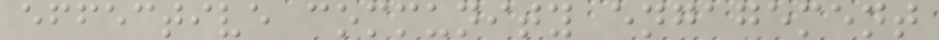effective community engagement
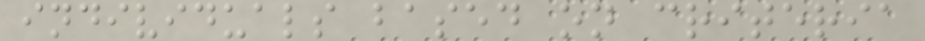individuals based on criteria
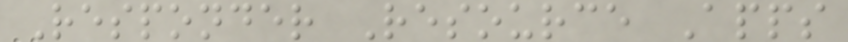Responder Resource Apps
